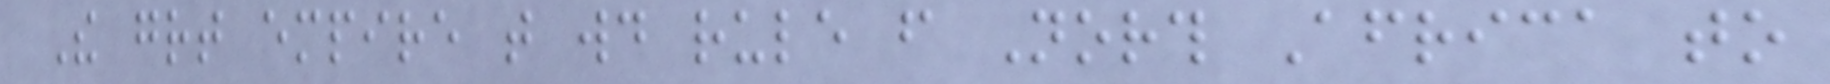The great empire that would rule from North Africa to
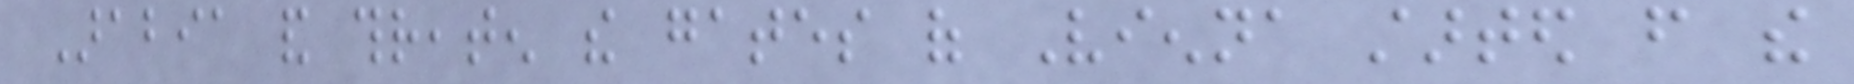Arabia and threaten the gates of Vienna started from the
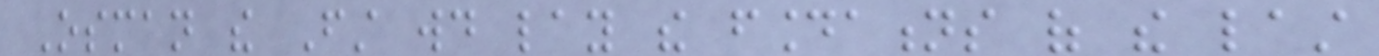Osman the First would lay the foundations of the last
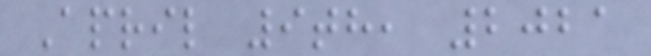April 9th, 2021
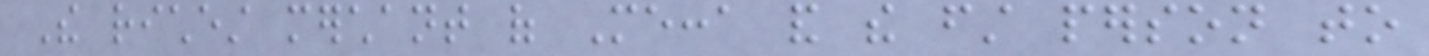The richest merchant of Mecca and the first person to
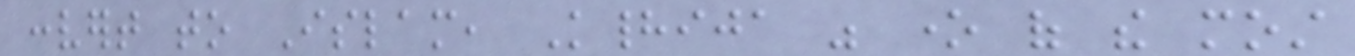convert to Islam, Khadija was one of the most
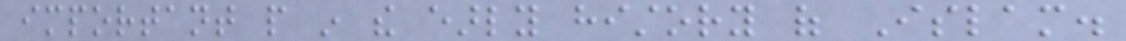important people in the early history of Islam.
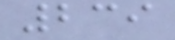239
